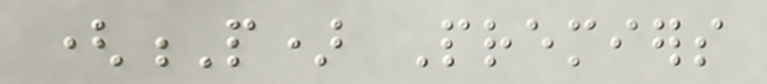(P) Premiers
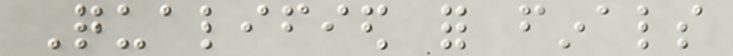Qualified for finals
